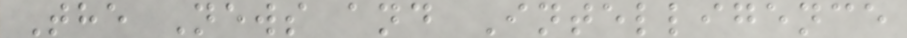The News and Intelligence
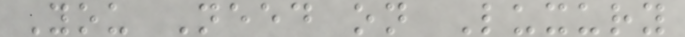You Need on Luxury
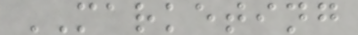MARKETING
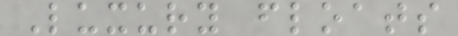Luxury floats
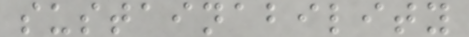sustainability
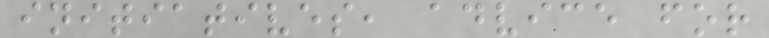initiatives, advice for
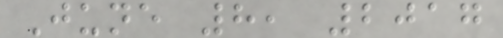June 8, 2017
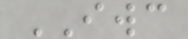IWC
